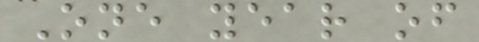One year of
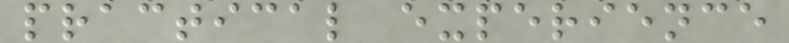practical experience
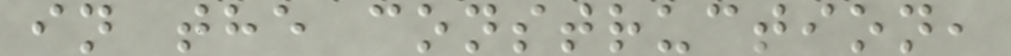in the construction,
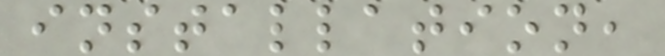installation,
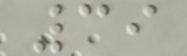39
